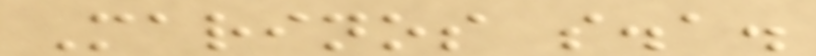Marinos s.a.
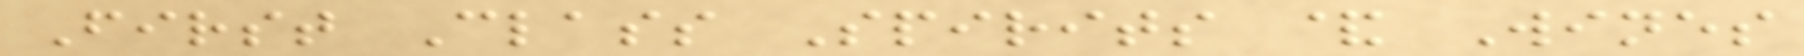First Class Spirits & Wines
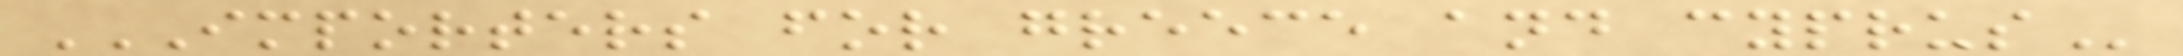IMPORTERS FOR GREECE AND CYPRUS
